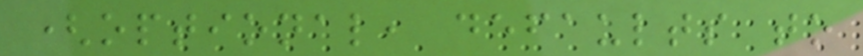(optional, defaults to
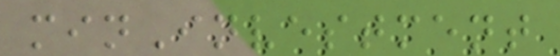minInvestment
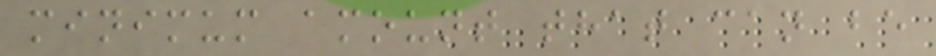minimum amount that can be
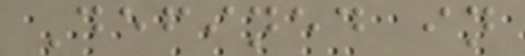Defined in
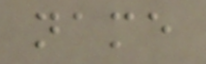name
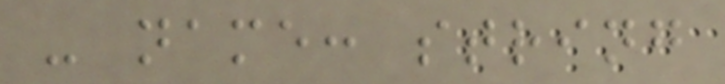- name: string
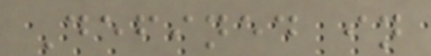Defined in
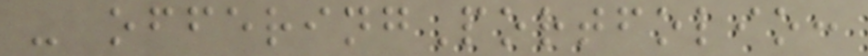- offeringPortfolio:
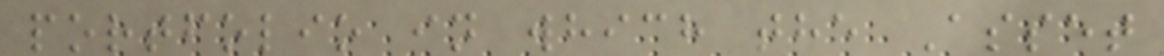portfolio in which the Asset
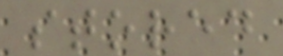stored
